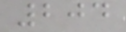204
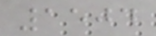1504
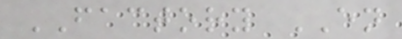FACTORY EN
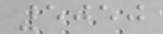5050
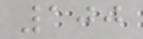100
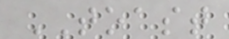TOAST
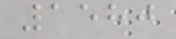1580
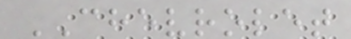CHEVROLET
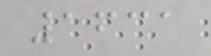1631
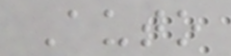Auto
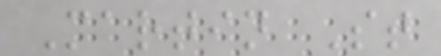Martin St
